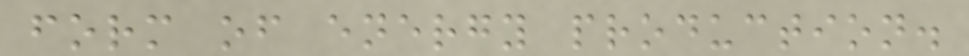form of energy production.
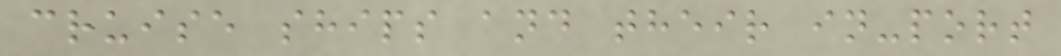cruise ships and their in-port
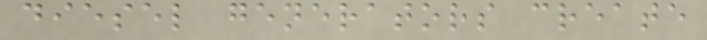diesel generators create
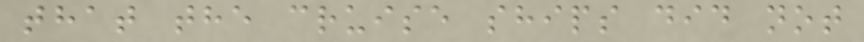that the cruise ships did not
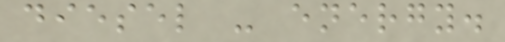diesel - energy.
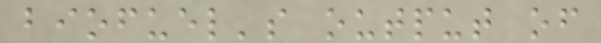biofuel's output of
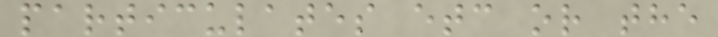particulates etc or the
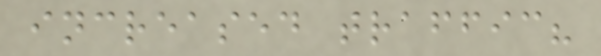increased traffic?
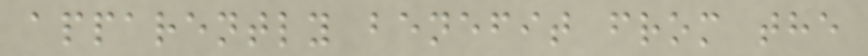apparently benefit from the
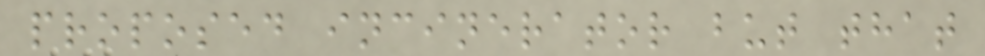proposed incinerator but that
